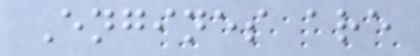Engines are
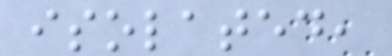isolated,
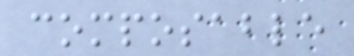composable
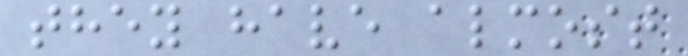they have almost
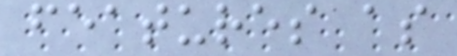features as
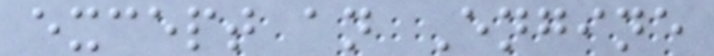except an Engine
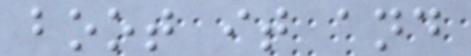boot it and
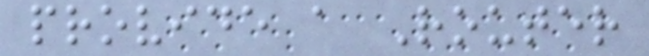provide a Router
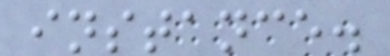instance.
